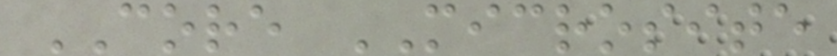CORE MICROSITE
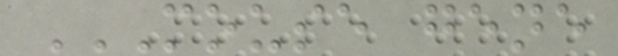MOUSE GENE
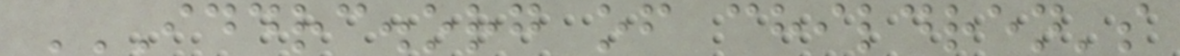IDDRC.ORG OF CHILDREN'S
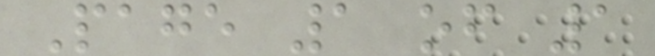Page 1 of 1
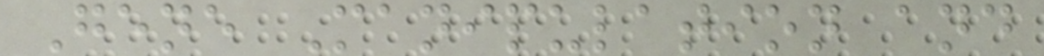Gene Manipulation and
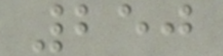250
